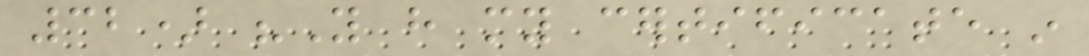32) "You have my certificate in
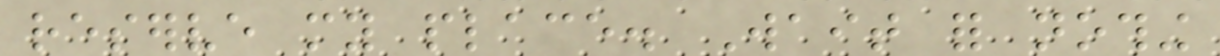reserve my place. Wait for nothing
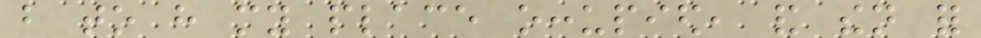but to have my place occupied, and then for
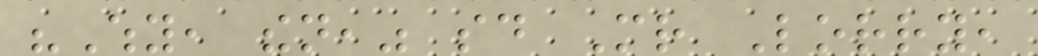"Why, then," said Mr Lorry,
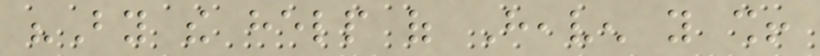"By the help of Heaven you shall!
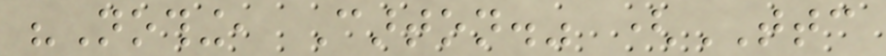"Nothing, Carton." (TTC
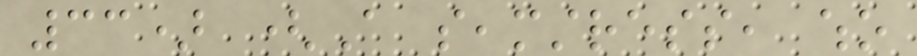33) (A seamstress, who
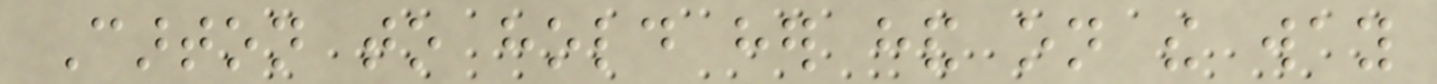Carton to hold her hand on the way
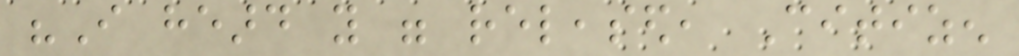"I heard you were released, Citizen
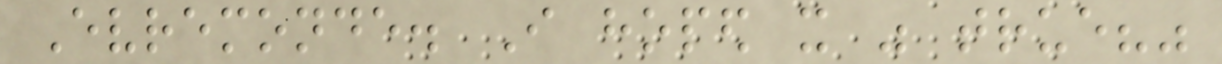Evremonde. I hoped it was true?"
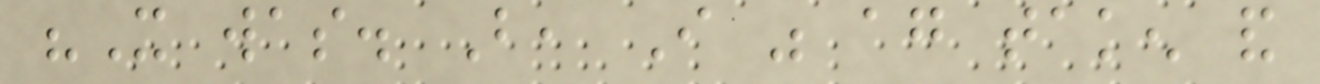"It was. But, I was again taken and
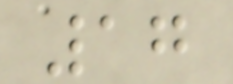17
